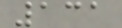131
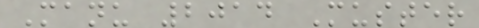Manu 2014 Muster
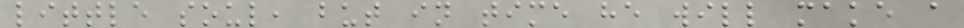little soul, but in time he will make a
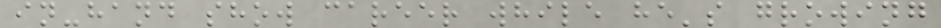in-hand show career while he's growing
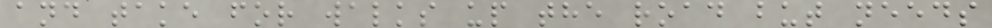and take for walks up the road but needs
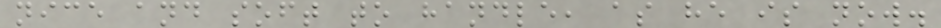nice and soft to handle, as he is now.
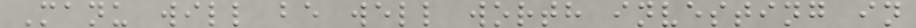Manu will be well worth investing in
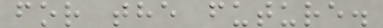for the future.
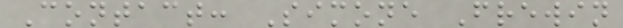Contact: Simone Frewin
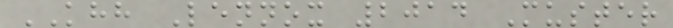KHH Lennox 2014 Muster
